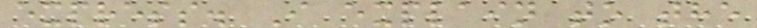express. I explain to the
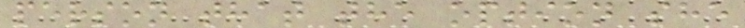person that the option she
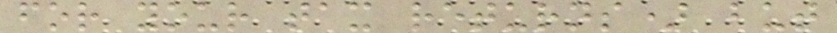for your tax returns) but
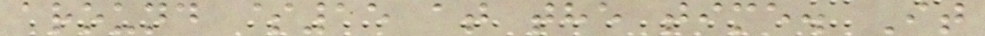around $15 at the time. It
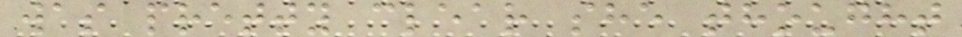was pretty clear she thought
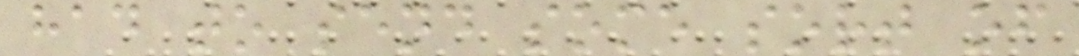had to send some sort of
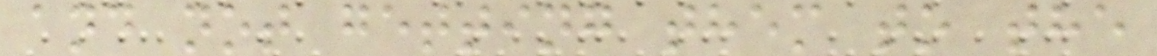and not getting them to the
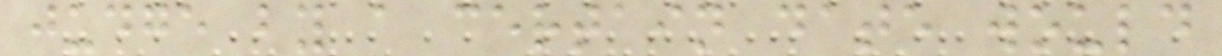judge by a certain date would
